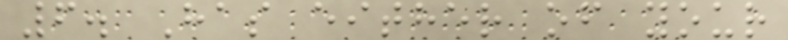6. Has either of your
